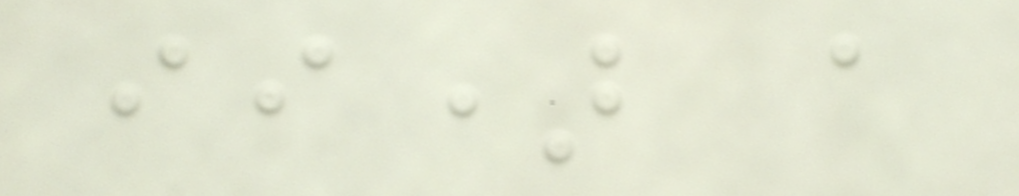ii) a
